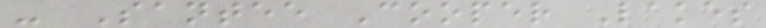- Santee Cooper Lakes
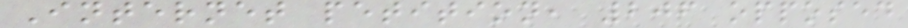Internet petition, 206 opposed
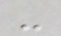-
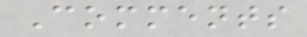Comments
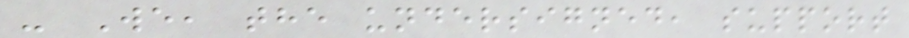- We, the undersigned, support
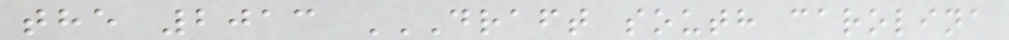the 2013 DRAFT SOUTH CAROLINA
